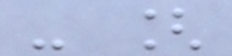- [
